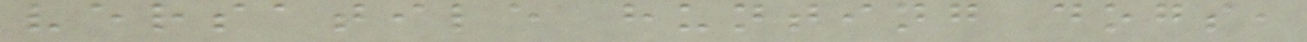versatile hunting dogs,
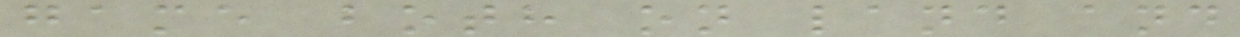game both on land and
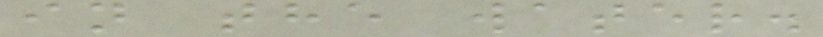in the water.
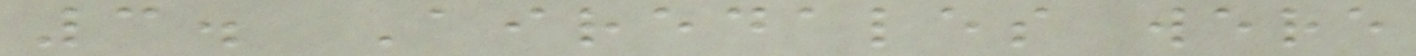3. Airedales were
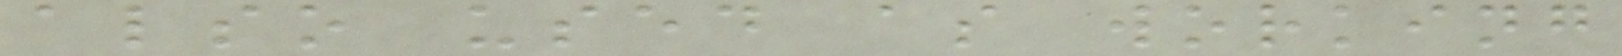also used as working
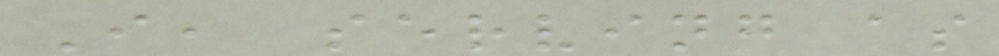I, serving as
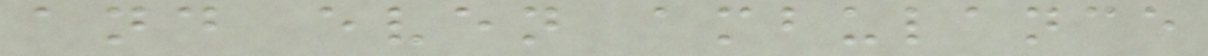and even ambulance
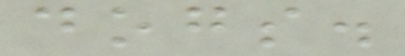dogs.
